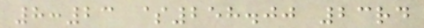8:23 $258.00 23rd
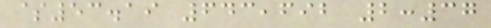$53.19 643,692 2:37
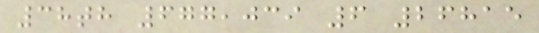38th 677,039 6 26815
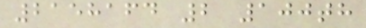2158164 2 100th
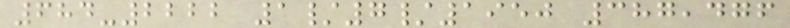684-2222 1/7/1950 387,476
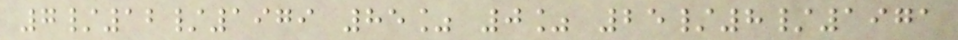7/12/1979 85% 0% 25/8/1971
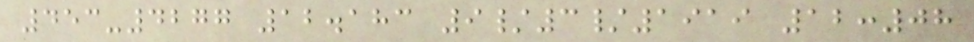453-4277 12.183 9/3/1919 12:08
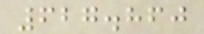627.860
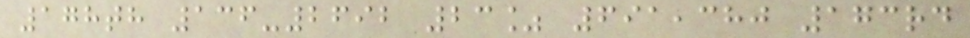178th 136-2692 23% 691,380 173rd
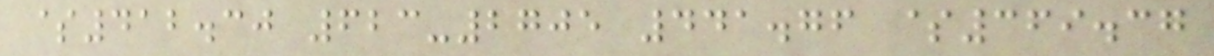$412.30 623-2705 441.76 $369.37
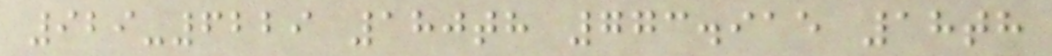929-6229 180th 773.915 18th
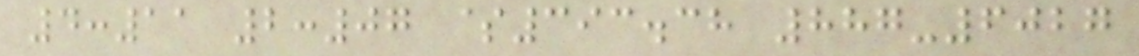4:11 2:07 $393.38 887-6027
